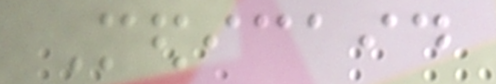Medicaid
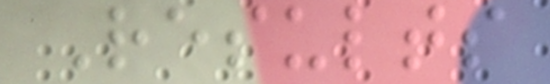Results
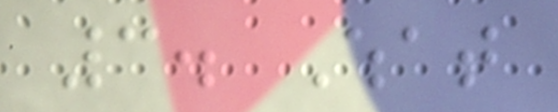3. What
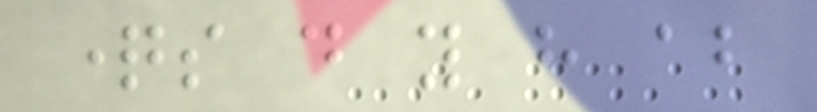questions do you have about
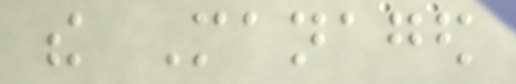the Managed
